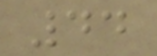44
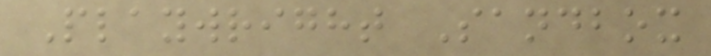Playwright Sandbox
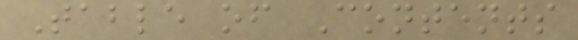Table of Contents
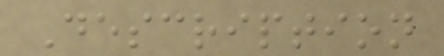Description
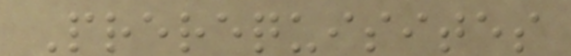Prerequisites
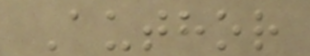Author
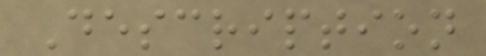Description
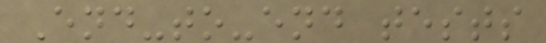End-to-end tests
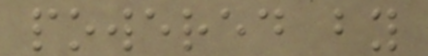powered by
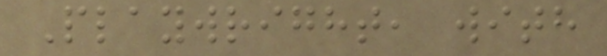Playwright, with
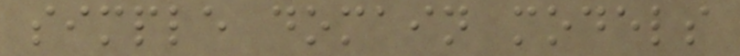simple domain models
